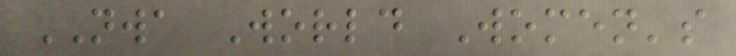NWA World Women's
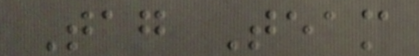Tag Team
